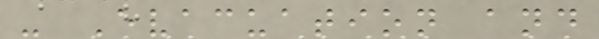- Evacuation and
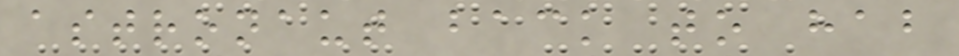astronaut back to hab
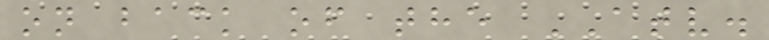on back of the ATV.
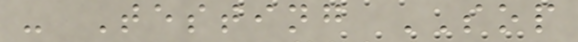- Testing SOP
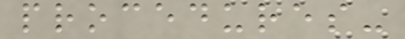procedures-
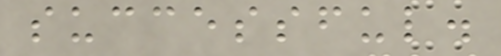successful.
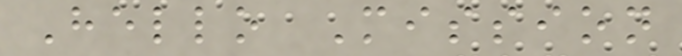Hello Mission
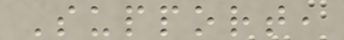Support,
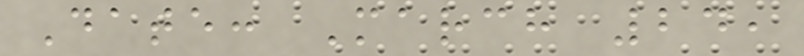Date: March 24,
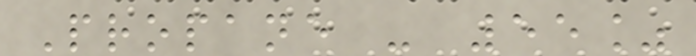Propane - 55%
